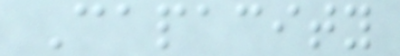Capacity
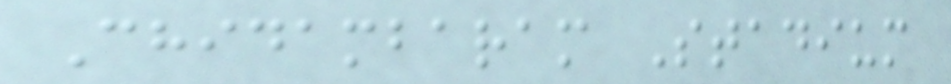Chidambaram Stadium
